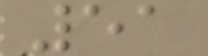51
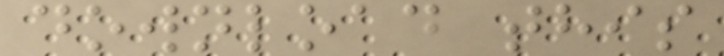download this
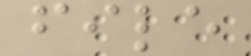file
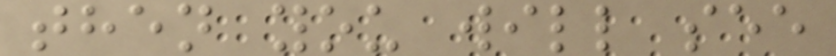then you will see
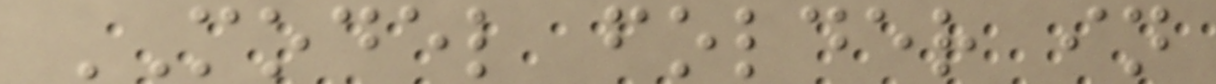MODEL folder in
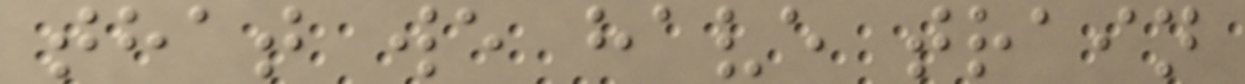that we have train
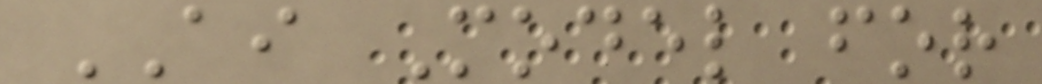AI Model for
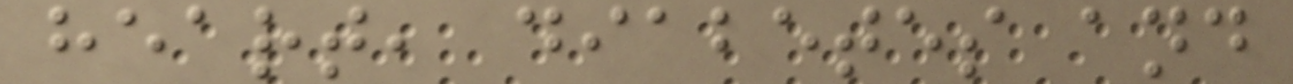heart, diabetes and
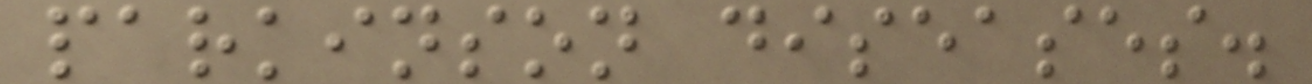parkinson diseases.
